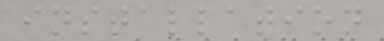installation
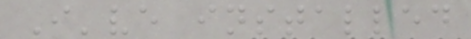I've installed
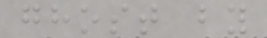ghost by
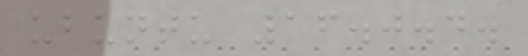ubuntu 16.0.4.
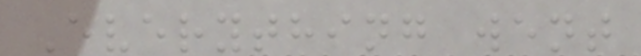Everything went
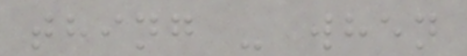thing - when
